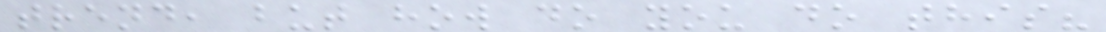trend, but how do you do this?
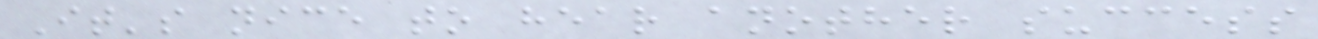It's nice to hear another success
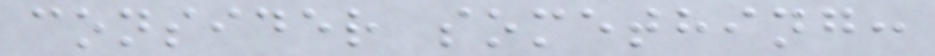consider something:
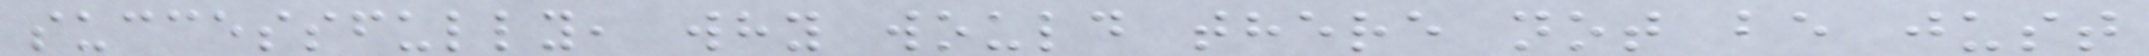successfully, why would there not be just
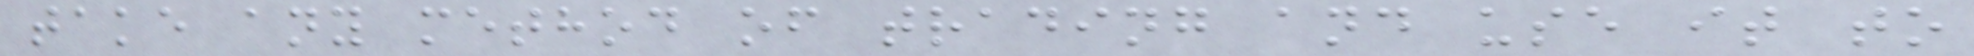take any method of trading and use it to
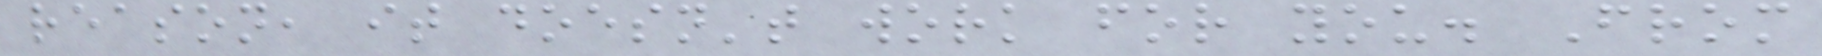reason, it doesn't work for you. From
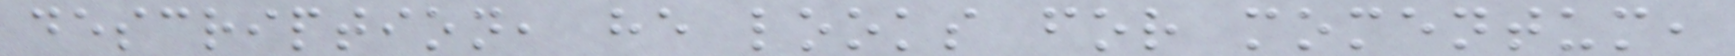description, he looks for momentum,
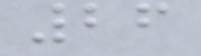26
